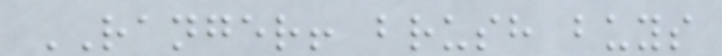RANGER! brush buys
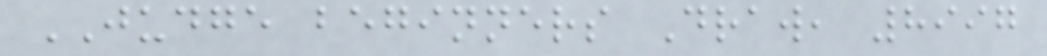JUDGE beginners Draw, 8997
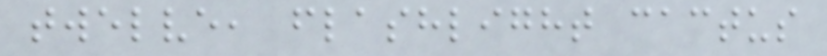twelve, flashlight cactus
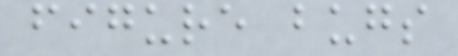figure bugs
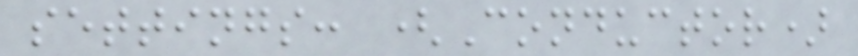settings: (Conductor)
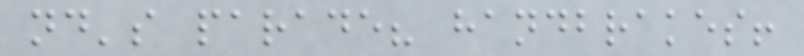nd's parade? handbrakes!
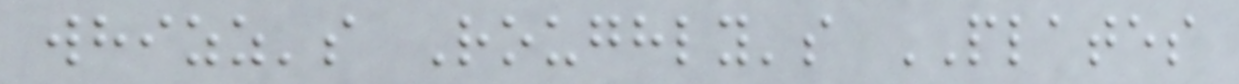whizz's Roughly's PLATES
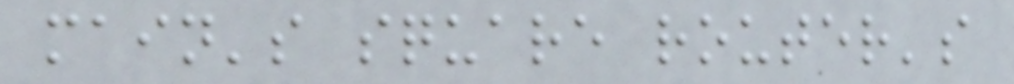main's square router's
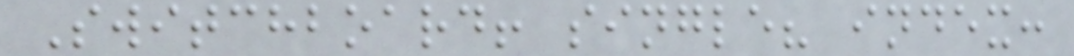Switchboard! single? index:
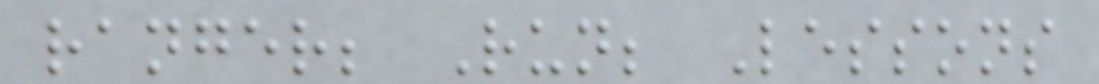ranger; Run; Lessons
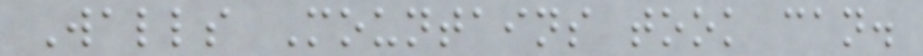Walls Mountains took can.
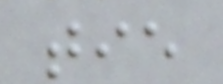tie
